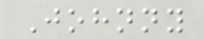Johnny
